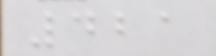421
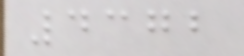4372
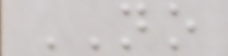NO
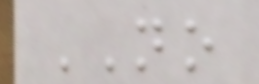NO
